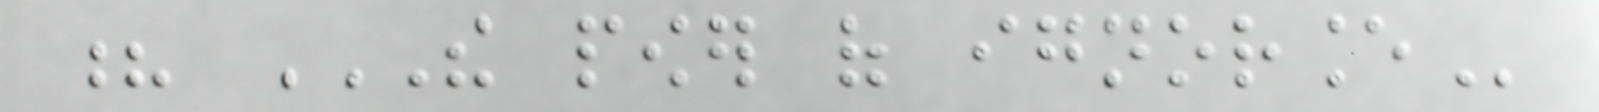? THE POWER OF IGNORANCE
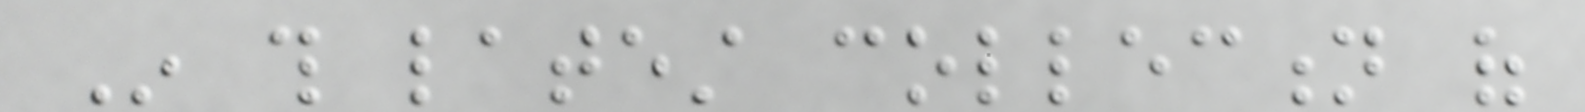In this latest collection of
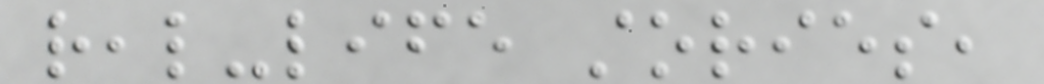real-life stories,
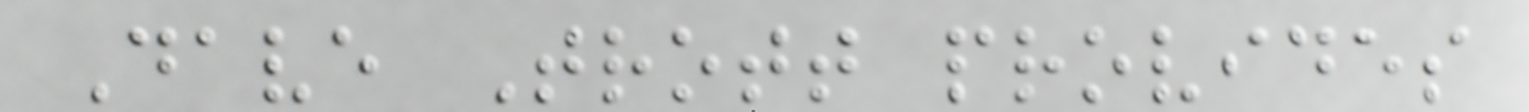Dave Trott provides
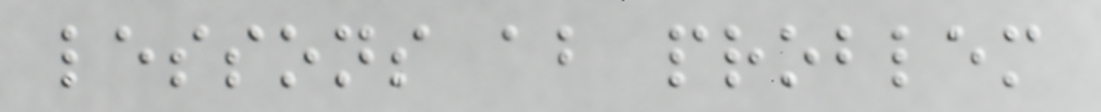lessons about problem
